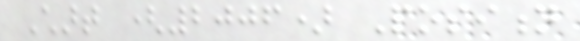Chart (2006) Position
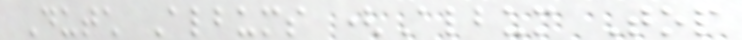Dutch Albums (Album Top
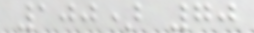100) 70
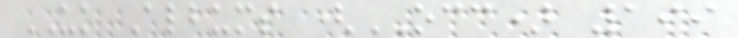UK Albums (OCC) 199
